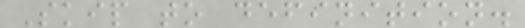Skip to definition.
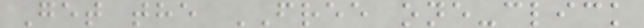Get the FREE one-click
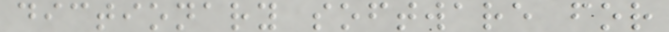dictionary software for
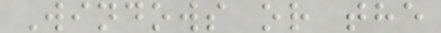Windows or the
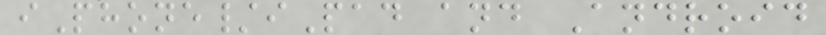iPhone/iPad and Android
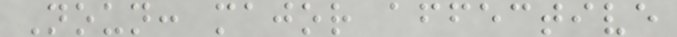Noun: major affective
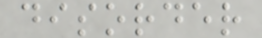disorder
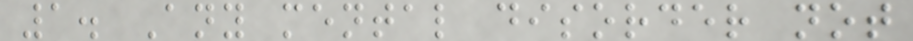1. Any mental disorder not
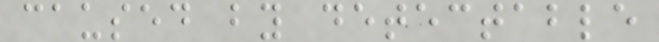caused by detectable
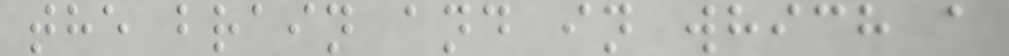the brain and in which a
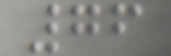76
